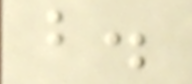b.
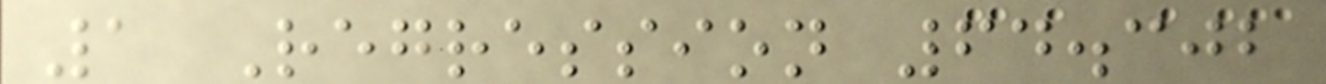1 Regression 64.302
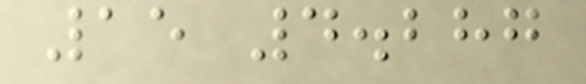15 4.287
